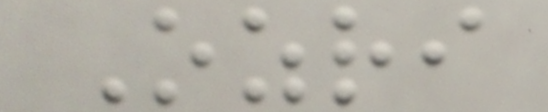Ozri
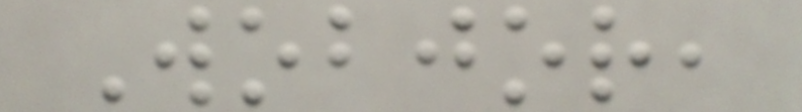Wobjor,
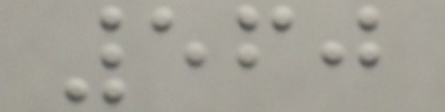560
